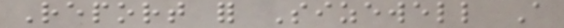Report for Sizewell A
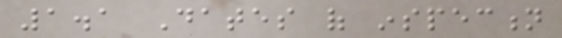1.1 Dates of inspection
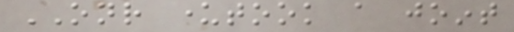ONR undertook a joint
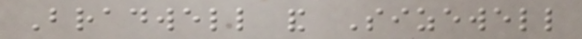Bradwell and Sizewell
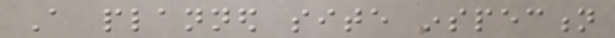A planned site inspection
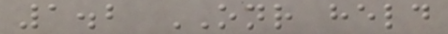1.2 ONR held
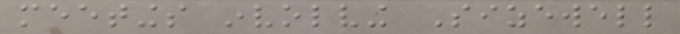meetings involving Sizewell
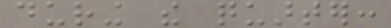during the quarter:
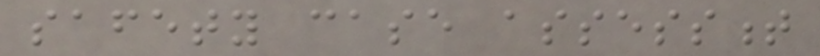safety case assessment
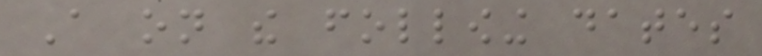A on the following dates
